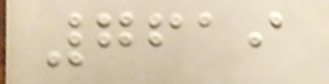7619
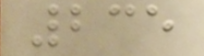235
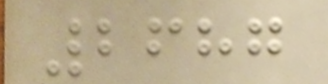2687
